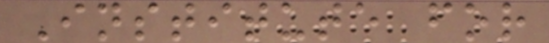Institute for
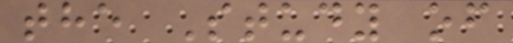the Study of
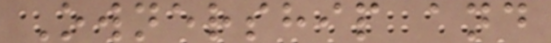Ownership and
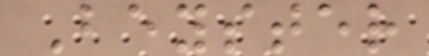Beyster
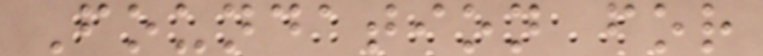Foundation for
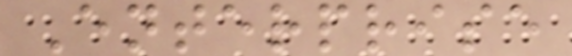Enterprise
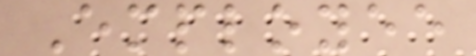Employee
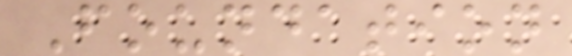Foundation
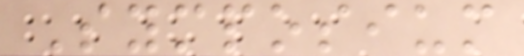Symposium
